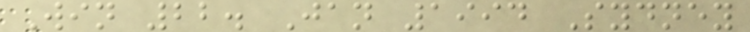Win 22. Jan 1994 Sydney
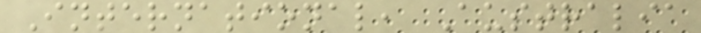International, Australia
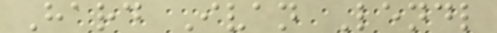Hard Ivan Lendl
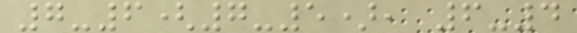7-6(7-5), 6-4
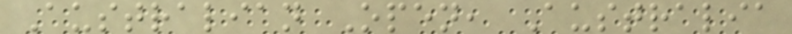Australian Open, Australia
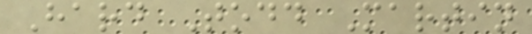Hard Todd Martin
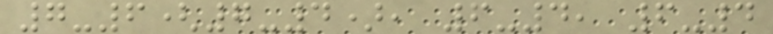7-6(7-4), 6-4, 6-4
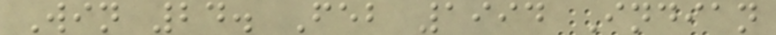Win 24. Feb 1994 Indian
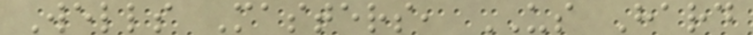Wells Masters, US Hard
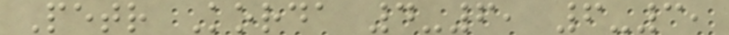Petr Korda 4-6, 6-3,
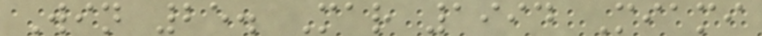Win 25. Mar 1994 Miami
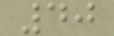40
